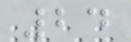24
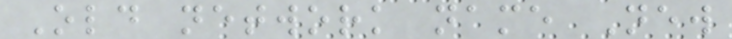Old network name New
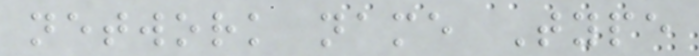network name Type
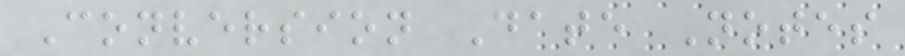Conversion Date Notes
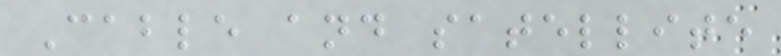Cable and satellite
